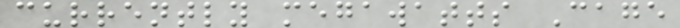currently megawatts Cage
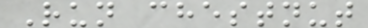Run chestnut
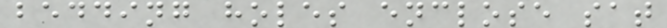bedding holes enclose sat
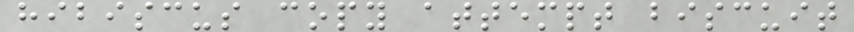hibiscus copy attempt biscuit
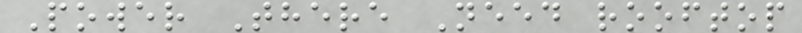Power There Need rooftop
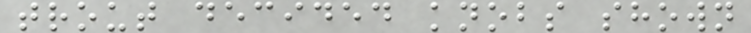trout decided knobs shown
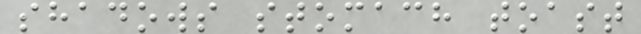shadows stomach toast
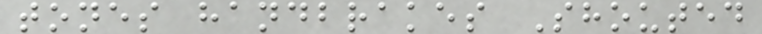tones handbrakes Shouted
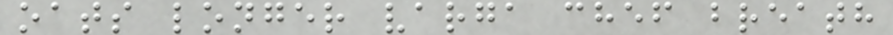oats longer varga chef breath
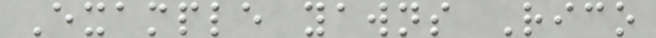Example yawns Rico
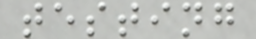testing
